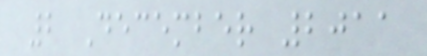2 December 2011
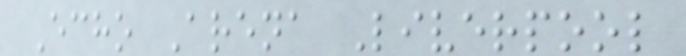Echo Arena Liverpool
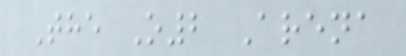The O2 Arena
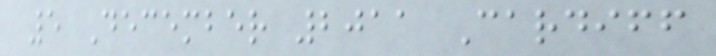5 December 2011 Cardiff
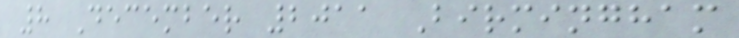8 December 2011 Birmingham
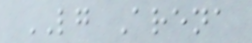LG Arena
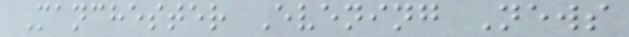Manchester Evening News
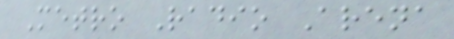Metro Radio Arena
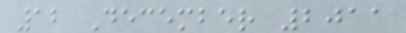12 December 2011
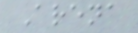Arena
